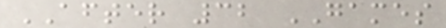AFTER 32 GAMES
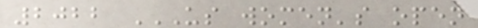2022 US WOMEN'S OPEN
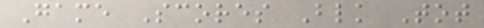Game Scores Blk Tot
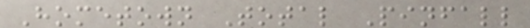Hometown Total Pinfall
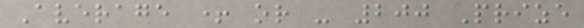Average + or - 200 Prize
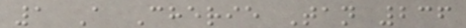1 A Cherie Tan 236
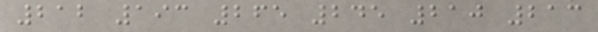212 193 265 245 210 213
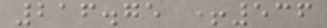216.75 +536
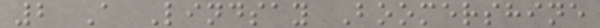2 A Lindsay Boomershine
